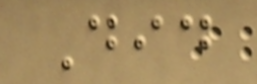Did
